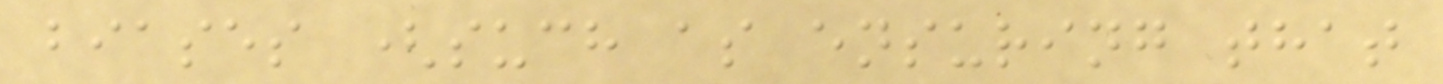biases (such as ensuring that
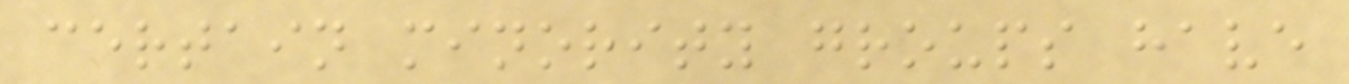certain minority groups have
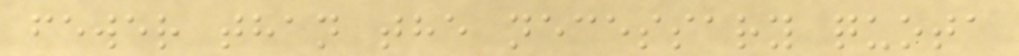fewer than the necessary quota
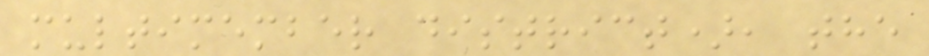multimember district), the
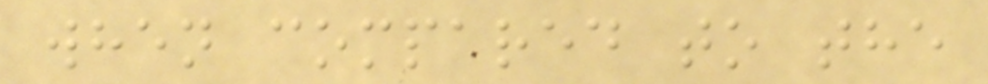when compared to the
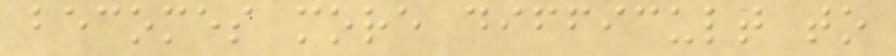becomes more difficult to
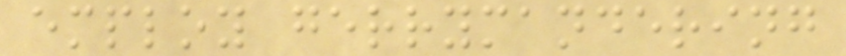employ gerrymandering
